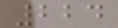224
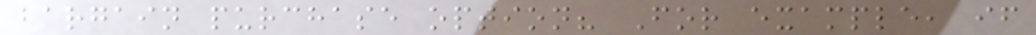bargain purchase option? For example, if
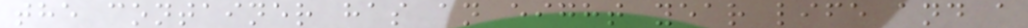the container has an eight year life and a
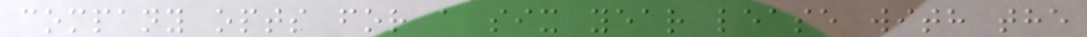company opts for a six year lease with the
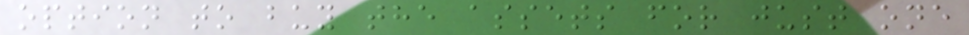option to buy the assets for just one
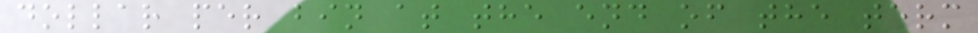dollar per bin at the end of the term
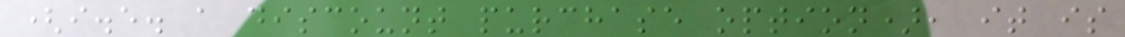(i.e. a discount purchase option), it is
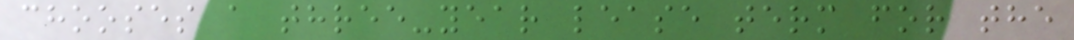chooses a three-year lease term for the
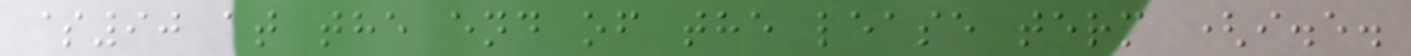$90 at the end of the lease term (i.e.
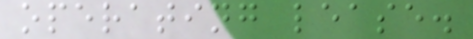operating lease.
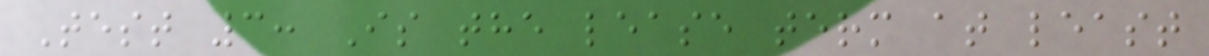Test 3: Is the lease term at least
